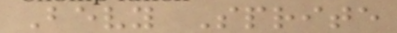Bevy Sprite
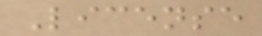License
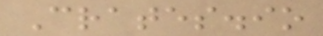Crates.io
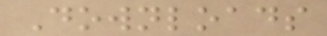Downloads
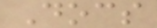Docs
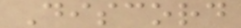Discord
